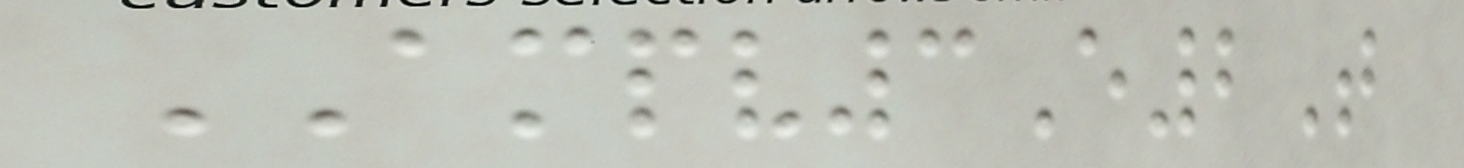AMPV3E2T
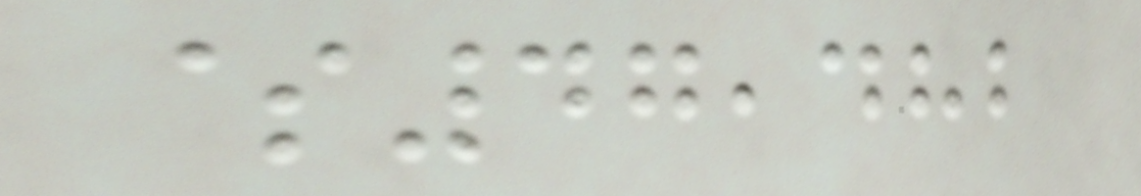$47,482
